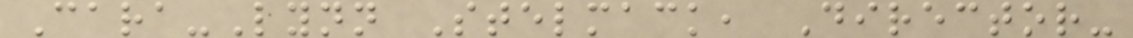Cara-Lynn Stelmack, Director-
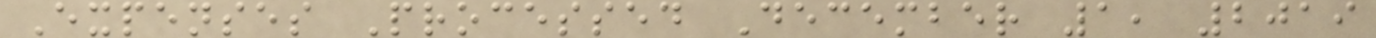Expenses Processed December 1, 2019
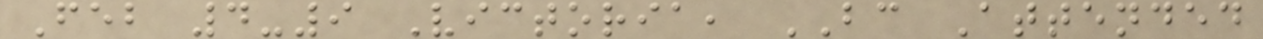Feb 4-9 Victoria, BC Attended
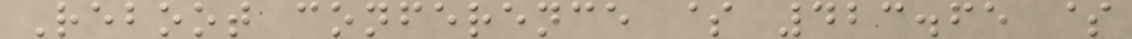Reboot conference $ 423.65 $
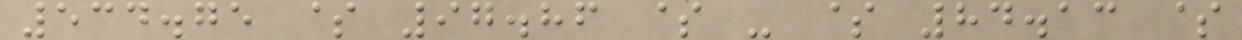534.75 $ 97.86 $ - $ 84.13 $
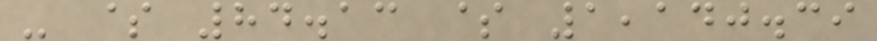- $ 84.13 $ 1,140.39
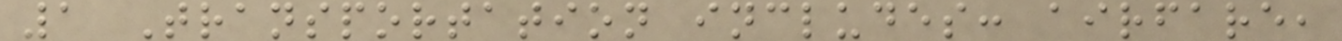1 Transportation includes: airfare,
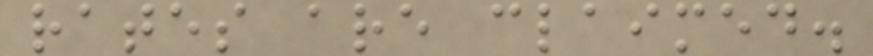rates are claimed.
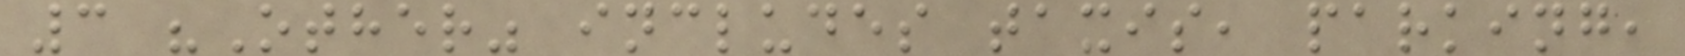3 "Other" includes taxis, parking,
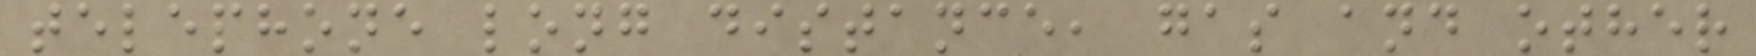telephone long distance, gas and other
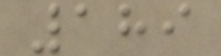189
